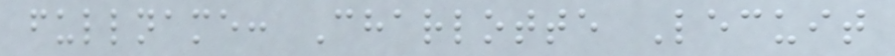fullname: Charlotte Lecuit
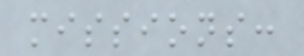missions:
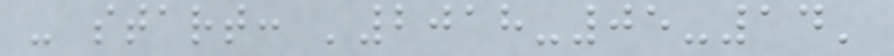- start: '2018-05-14'
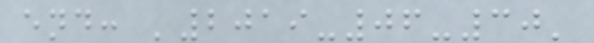end: '2019-06-30'
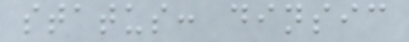status: dinsic
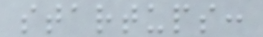startups:
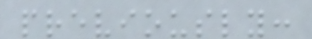previously:
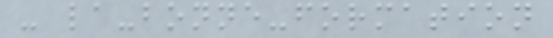- la-bonne-formation
